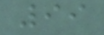99
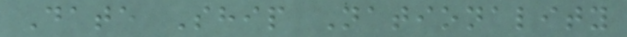Date Ship Nationality
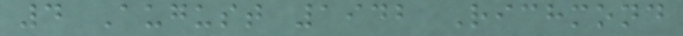4 August 1942 Richmond
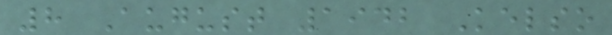8 August 1942 Kelso
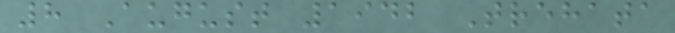8 August 1942 Trehata
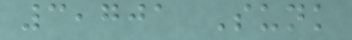3,701 Sunk
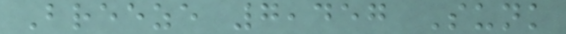Breeze 7,457 Sunk
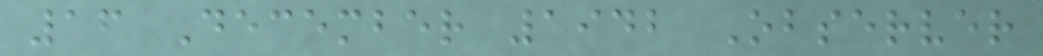16 December 1942 Observer
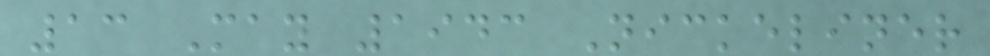13 May 1943 Nickeliner
